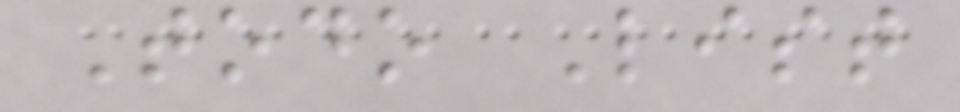Todo List
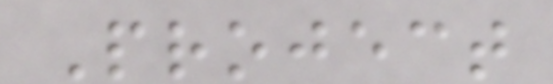Project
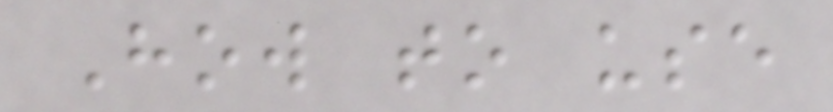How to use
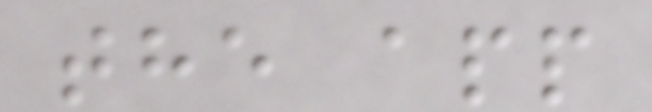the app
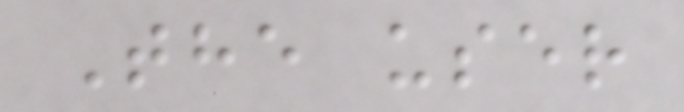The user
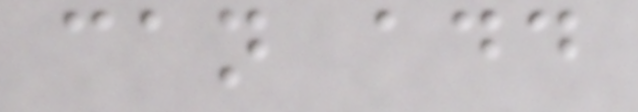can add
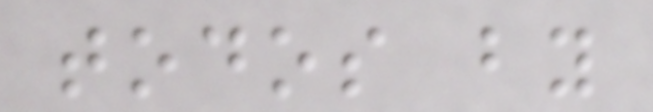todos by
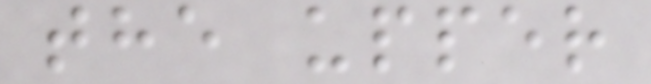the upper
